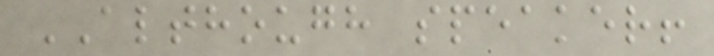ALTHOUGH speaker!
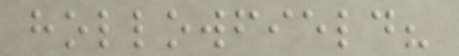hollowfield?
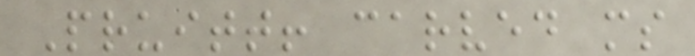Pruitt! carved ms
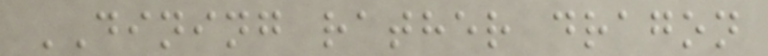DINING rather dragon
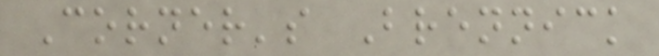Corner's Brennick
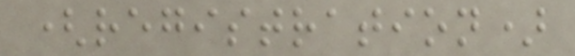(registration)
